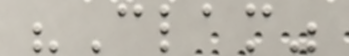"Clam"
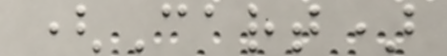(Cart)
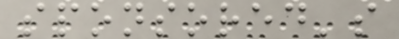sponsored's
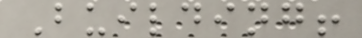Building!
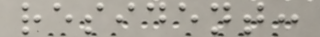resident:
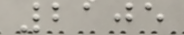2105
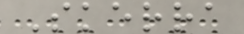Skerra
